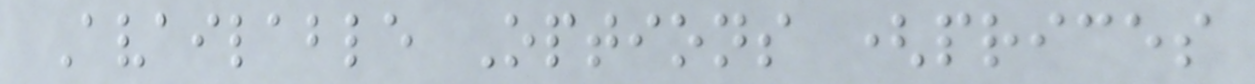Available Options (prices
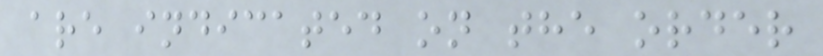are indicated on the order
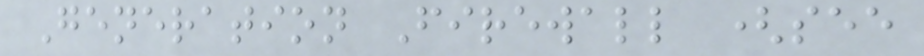Generation Firewall (see
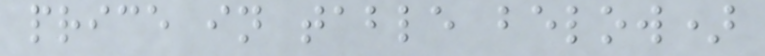price in table below)
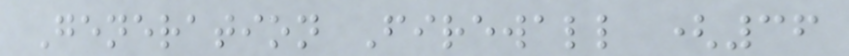Generation Firewall (36
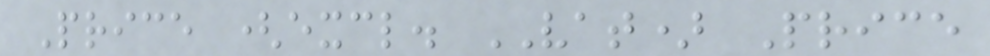Price (excl. VAT) Price
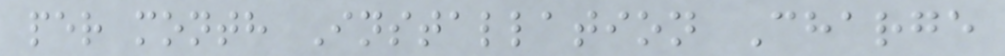per month Installation Charge
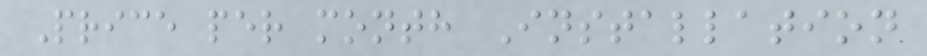Price per month Installation
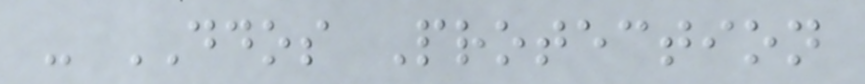- DDOS Protection
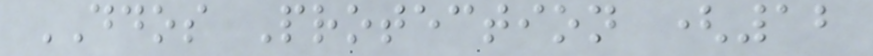DDOS Protection (12
